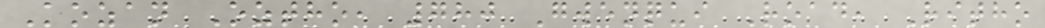Kozan Oztho, 780 Gwenqui Road, Ritho
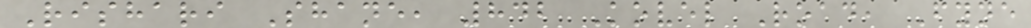Rishari Shane, 842 Kovel Road, Fyne
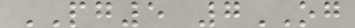PG5 7OG
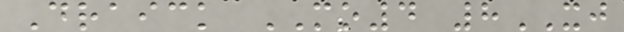Draick MO4 8XJ
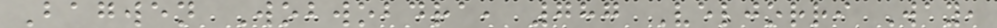Bagwen Wobwobdra, 787 Veljorri Way,
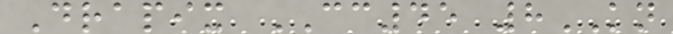Drapix CC45 8KN
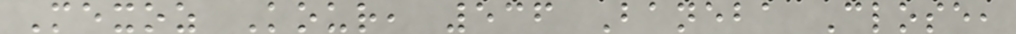Mexoz Kour, 536 Baneba Close,
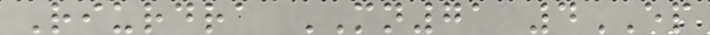Riurdra MN71 4EP
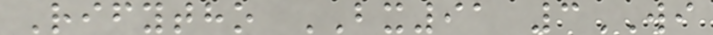Rifytho BX91 3WI
